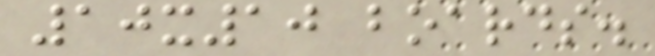10x10 boards.
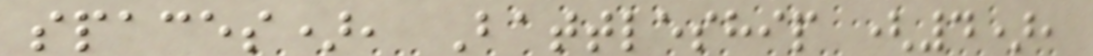spaces), Battleship (4),
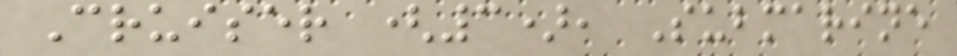Cruiser (3), Submarine
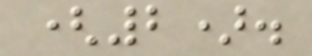(2).
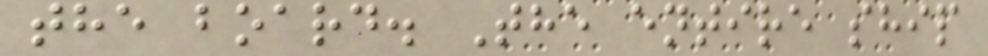the board. The entire ship
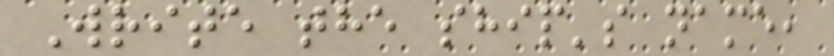Write the ship's name,
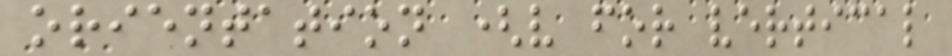orientation (v for vertical
